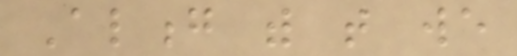Along with that we
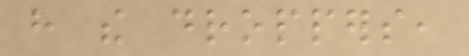have the droppers,
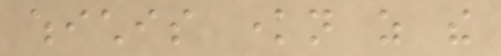whichis known as the
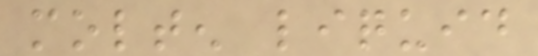molten liquid
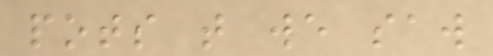pots that we saw
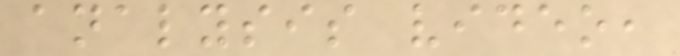analysis video,
